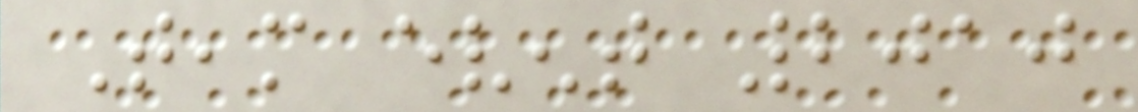Team event 2010
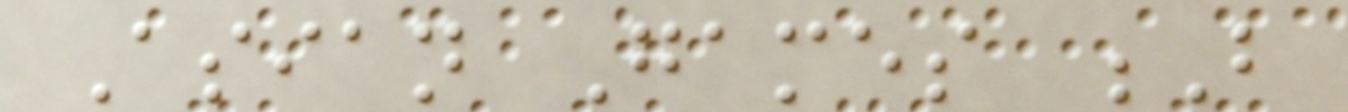Asian Games B
